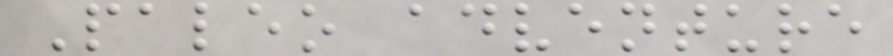Paleo adventure
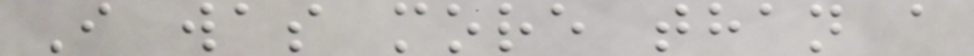I was more than a
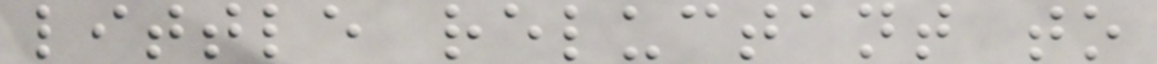little reluctant to
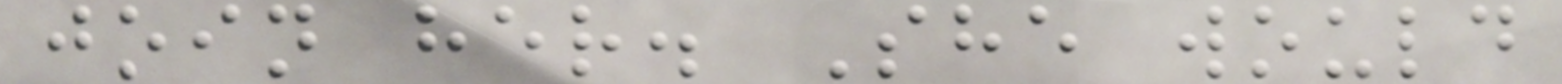join her. She would
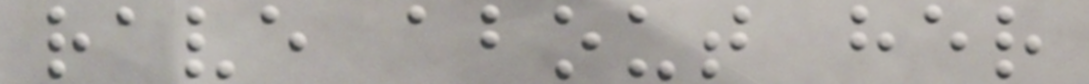rave about her
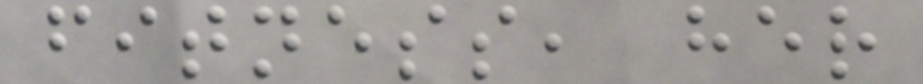fitness, her
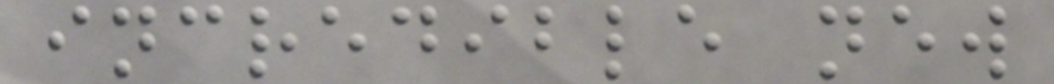incredible new
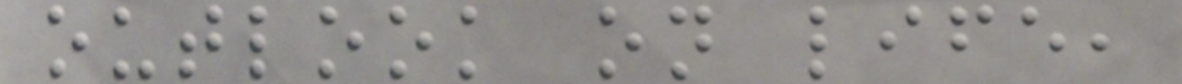outlook on life,
